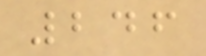246
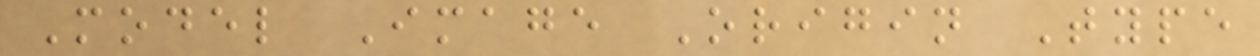Model Image Origin Type
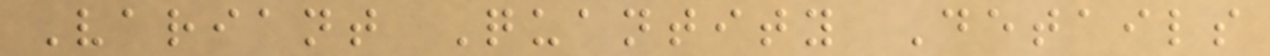Variant Quantity Details
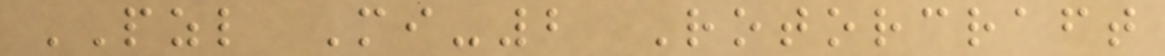PZL Mi-2 Rotorcraft
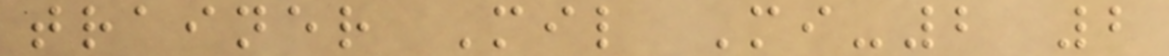trainer Mil Mi-2 2
